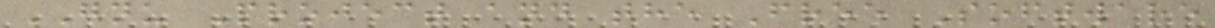GNU Project and the Free Software
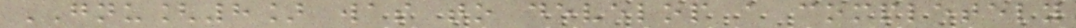GNU[8] was to develop a completely
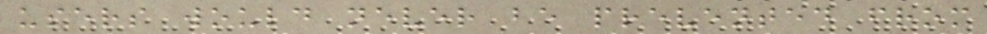users would never be prevented from
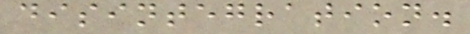disintegration.
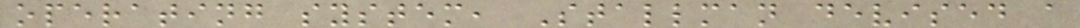operating system, Stallman devised a
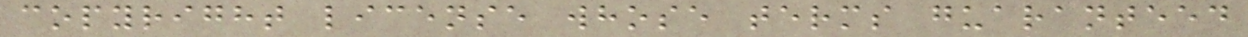copyright license whose terms guaranteed
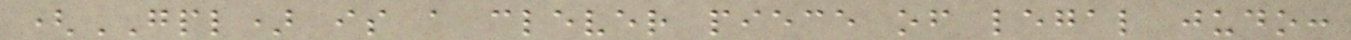(GPL) is a clever piece of legal judo:
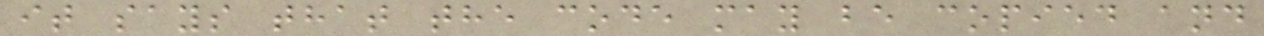it says that the code may be copied and
